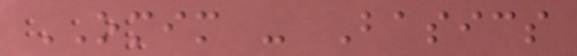OMIM - Basics
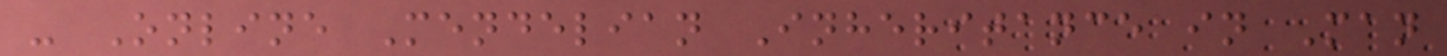- Online Mendelian Inheritance in Man
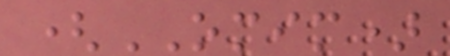(OMIM)
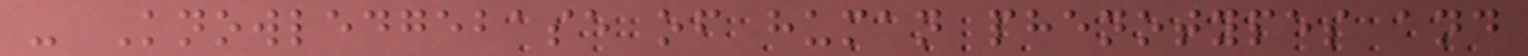- Knowledgebase of human phenotypes and
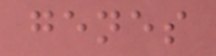genes
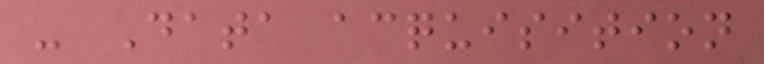- Data acquisition
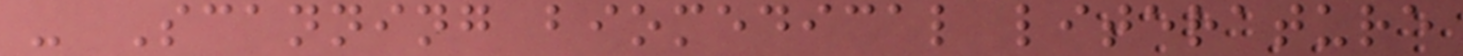- Scanning biomedical literature
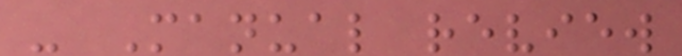- Manual review
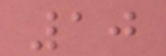10
